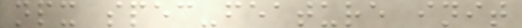npx spec-feature init
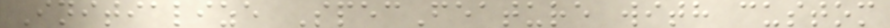Initialize SpecFeature with custom
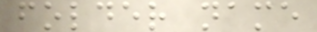folder name
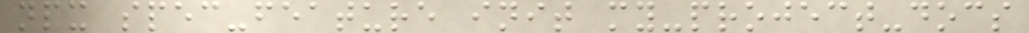npx spec-feature init my-project-docs
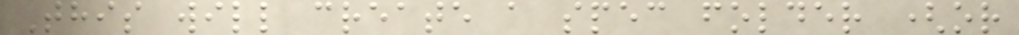This will create a spec folder (or
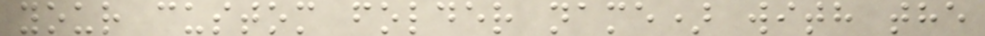your custom folder name) with the
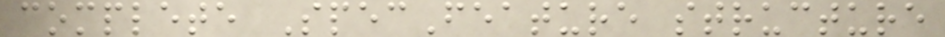complete SpecFeature structure
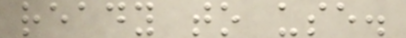ready to use.
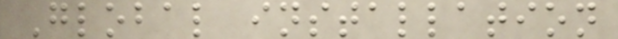Global installation
